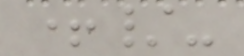+/-
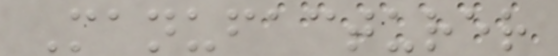Manufacturer
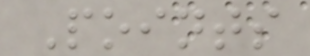Points
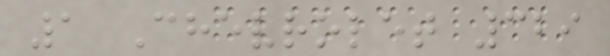1 Chevrolet 329
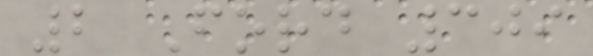2 Ford 309
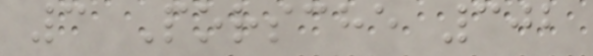3 Porsche 302
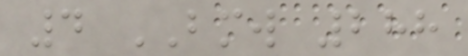4 BMW 288
